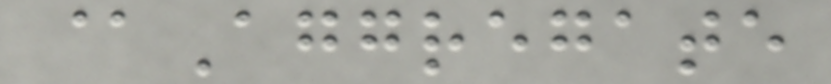@Aggregate
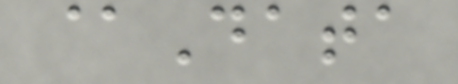@Data
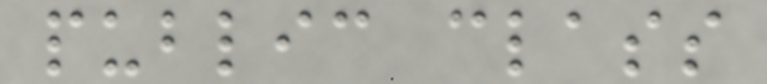public class
